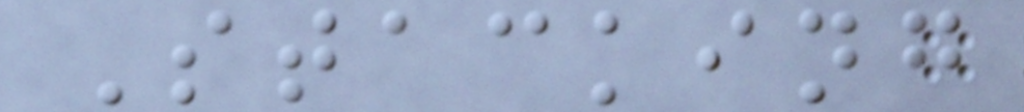Stacking
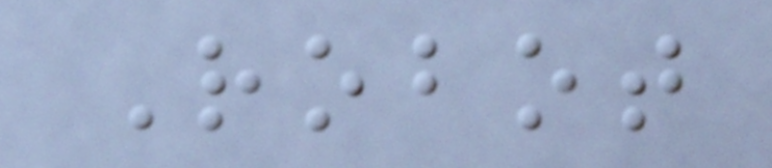Robot
